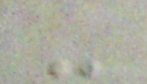-
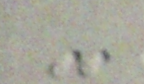-
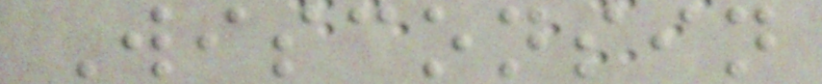Wisconsin
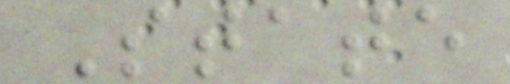State
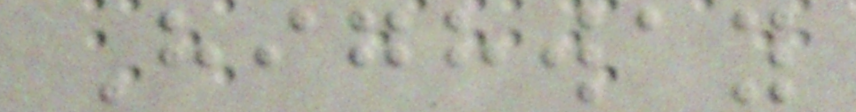Highway
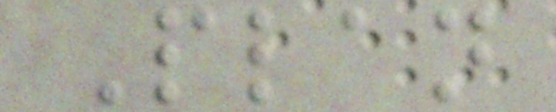Plan
